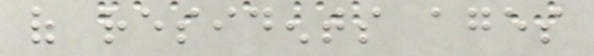of residents ages
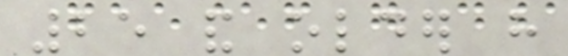25 and older have
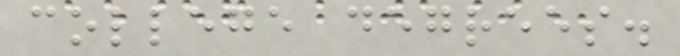college degrees.
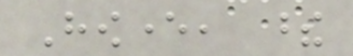However, these
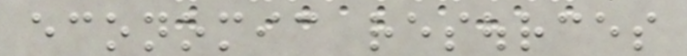economic resources
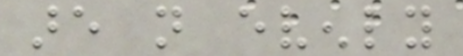are not evenly
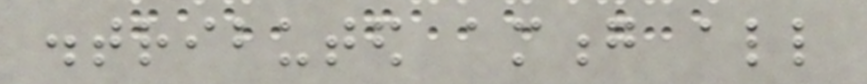distributed among all
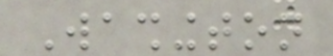Washington
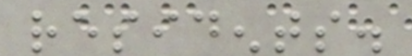residents.
